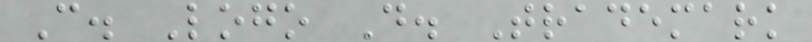C. Logo D. Trademark
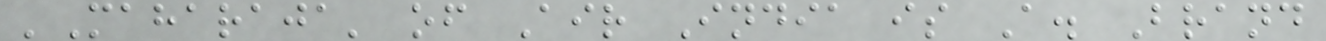'Maharaja' of Air India is A. Brand
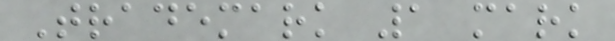Trademark 1 mark
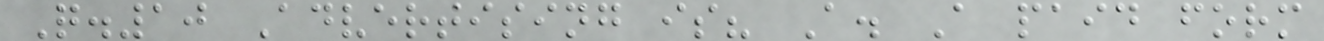Q.10 Advertising is? A. A paid form
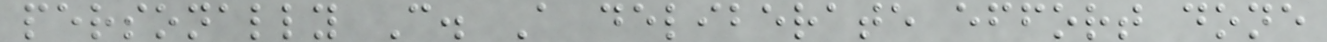personally C. A deliberate effort done
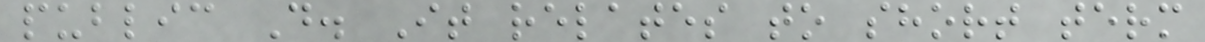public D. It relates to short term
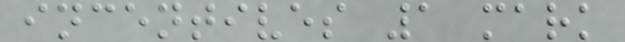incentives 1 mark
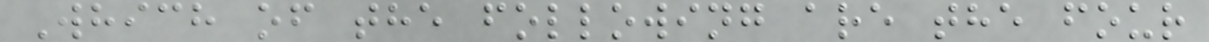Which of the following are the four
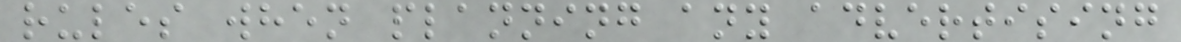rules when planning any advertising
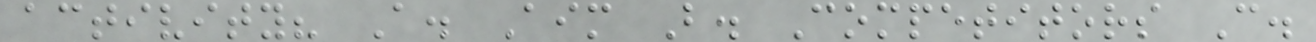activity? A. Aim B. Competitors C.
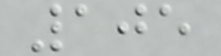105
